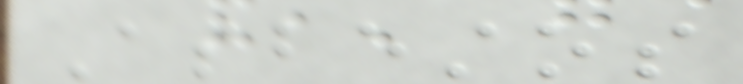Asbestos
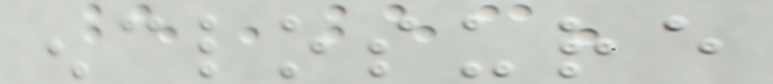enclosure
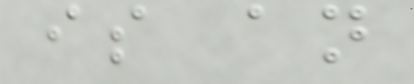is an
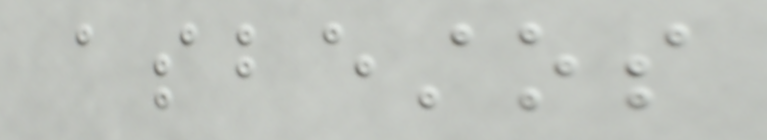asbestos
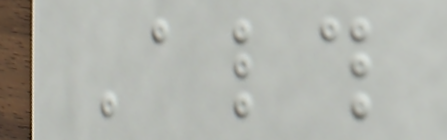Although
